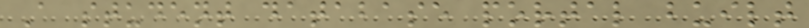A student database portal built
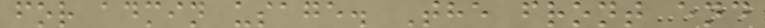for admin usage. The front end
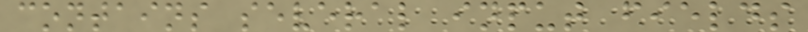contains several input fields
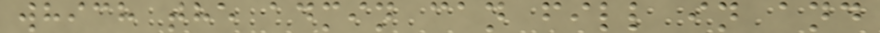which the admin can fill in and
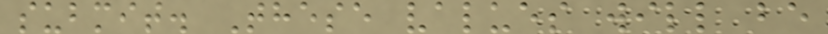submit. These values will be
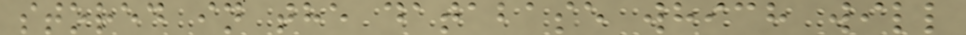stored in the database which will
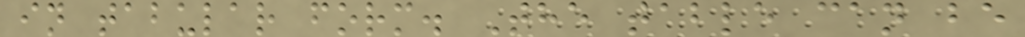in tabular form. The table can be
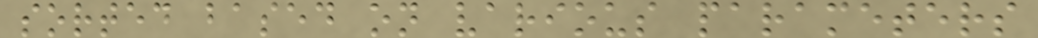sorted based on various parameters
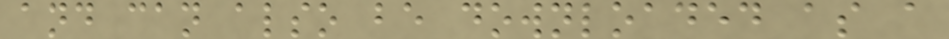and can also be downloaded as a
